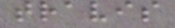travis
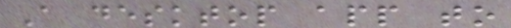A desktop app to
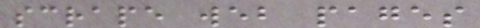scrape web pages
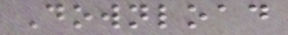Download
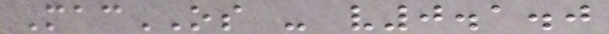MacOS - v0.1.0
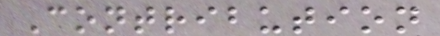Contribution
